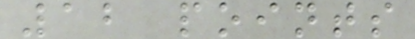12 points
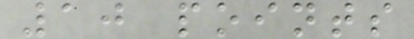10 points
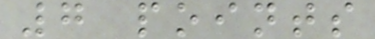7 points
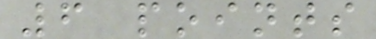6 points
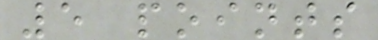5 points
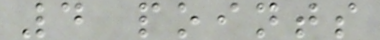4 points
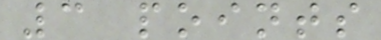3 points
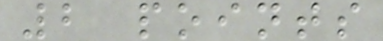2 points
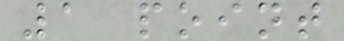1 point
